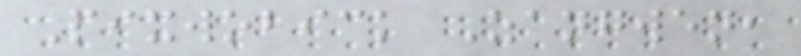Pixwobick Zangwen,
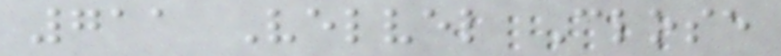711 Velvel Close
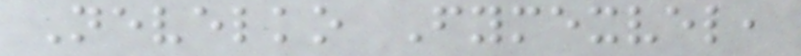Nevelko Fymexvel,
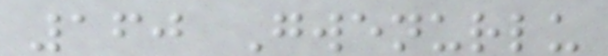160 Gwenurlu
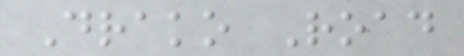Drako Road
